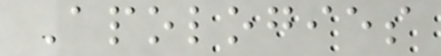Apologies
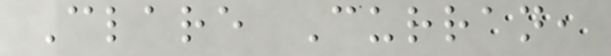Clare Curran,
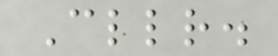Cllr.
